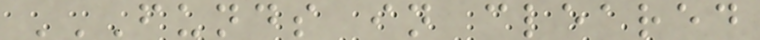FUNDS IN CLEARED
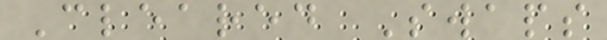Cleared Swaps
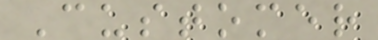Customer
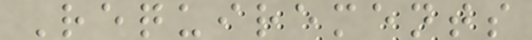Requirements
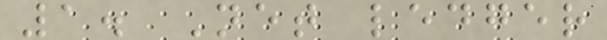1. Net ledger
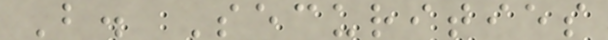B. Securities
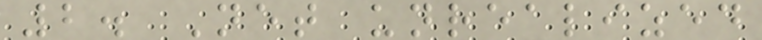2. Net unrealized
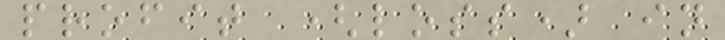profit (loss) in
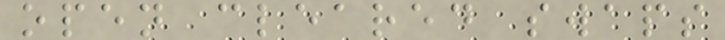open cleared swaps
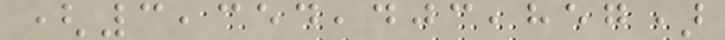(3,354,403,857)
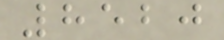8520
